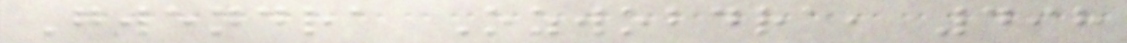Gwendra Ozwobdra, 498
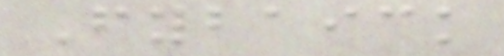Fybaick
